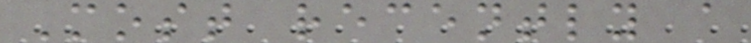Most recently a
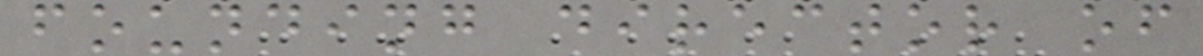founding director of
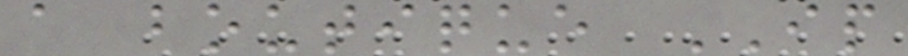a boutique IP
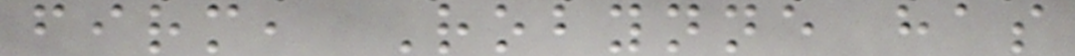firm, Robynne has
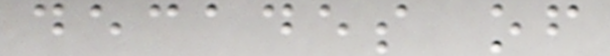decades of
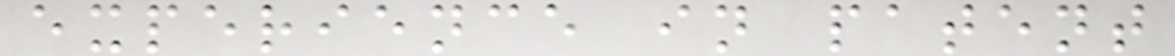experience in patent
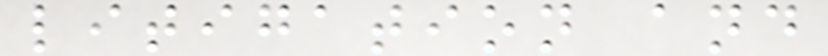litigation and
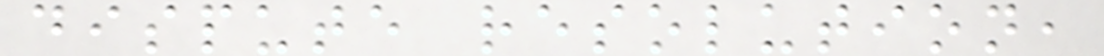dispute resolution,
